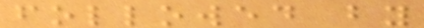followed by
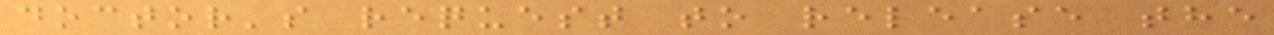doctor's request to release the
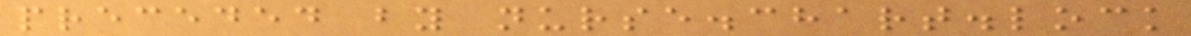preceded by nurse.chart.lock
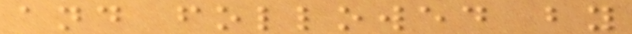and followed by
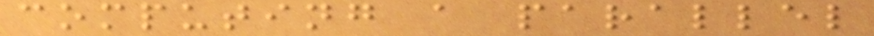computing a parallel
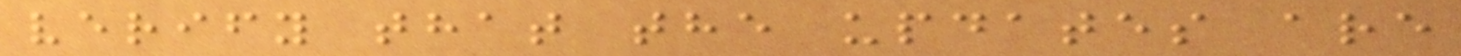verify that the updates are
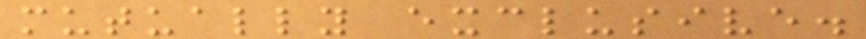mutually exclusive.
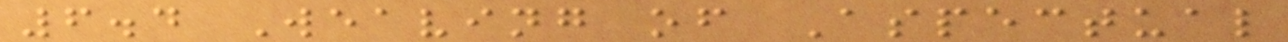6.4 Weaving of Aspectual
